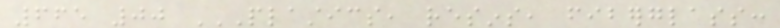665 00 PLASTICS, RESINS, FIBERGLASS:
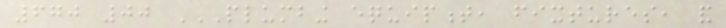670 00 PLUMBING EQUIPMENT, FIXTURES, AND
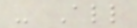- All
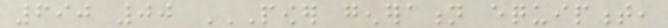690 00 POWER GENERATION EQUIPMENT,
